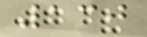130
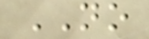NO
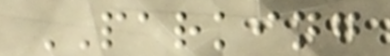PARKING
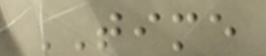TIME
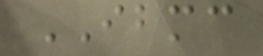IBMC
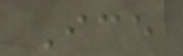Ice
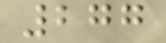277
